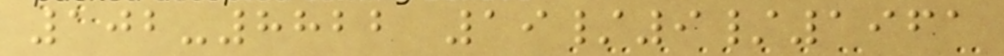102-8822 19/9/1961
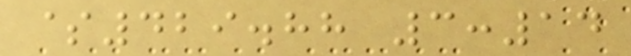$429.88 3:14
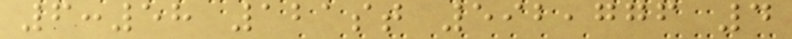6:58 121st 592,776 4
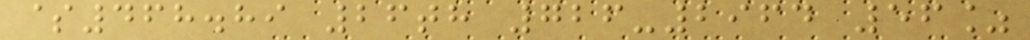$468.89 26th 726-2964 56%
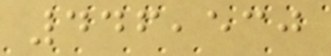446,530
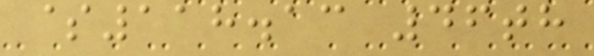$118.13 46th
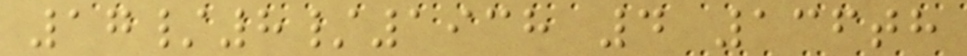17/8/1938 4 136th
